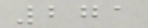271
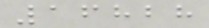16828
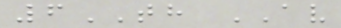6TH AV
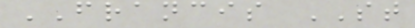FRANCIS ST
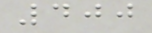400
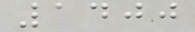1400
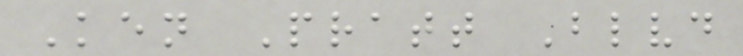Ken Pratt Blvd
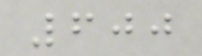600
